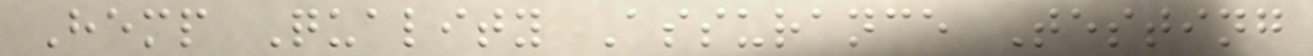Hemp Quality Assurance Testing
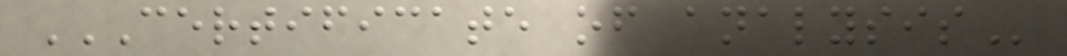CERTIFICATE OF ANALYSIS
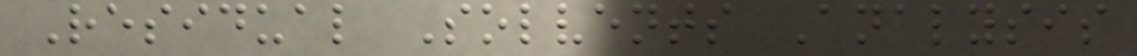Residual Solvents Analysis
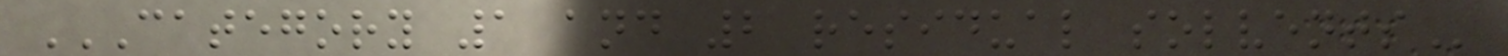CATEGORY 1 AND 2 RESIDUAL SOLVENTS
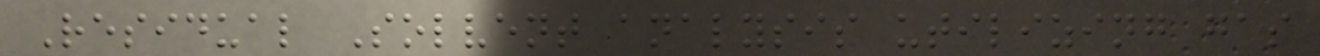Residual Solvent analysis utilizing gas
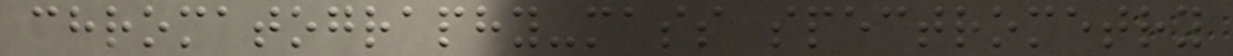chromatography-mass spectrometry
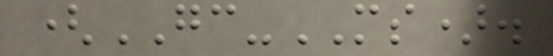(GC-MS).
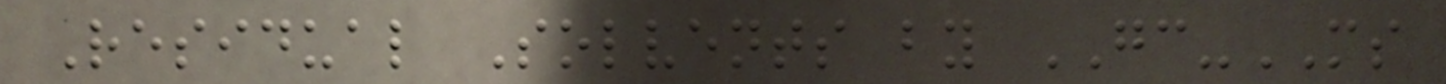Residual Solvents by GC-MS
